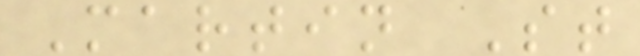Martin St
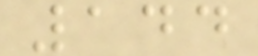144
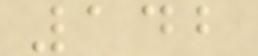142
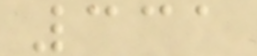331
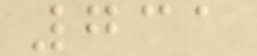731
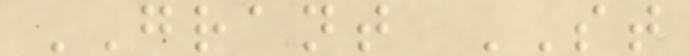GRANT ST
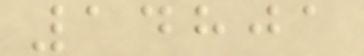14801
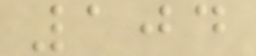104
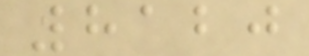8120
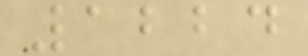1224
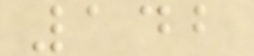142
